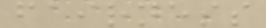fairness
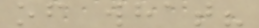of what?
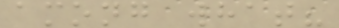among what?
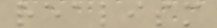realism
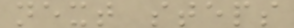next steps
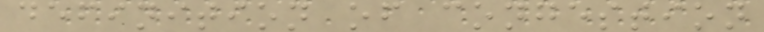definition of congestion
